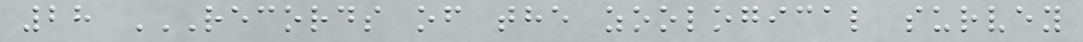28 RECORDS OF THE ZOOLOGICAL SURVEY
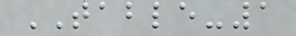TABLE-1
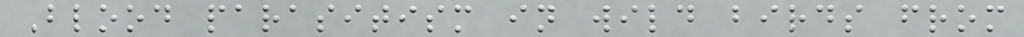Blood parasitism in wild birds from
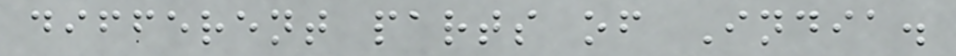different parts of India.
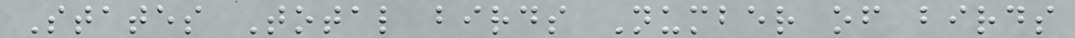States Total birds Number of birds
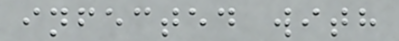infected with
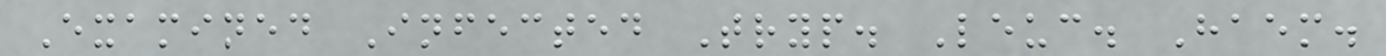Examined Infected Tryp. Leuc. Haem.
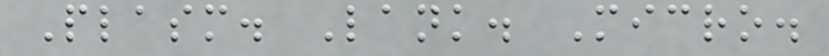Plasm. Lank. Micro.
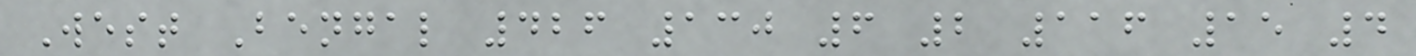West Bengal 426 130 6 2 116 15 4
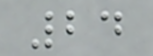24
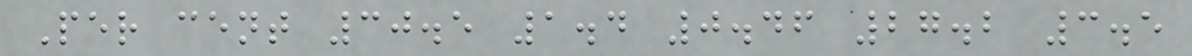Per cent 30.5 1.4 0.46 27.2 3.5
